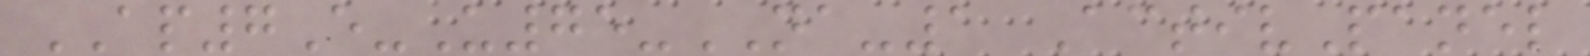AP7E-U75-NA-1 ActivPanel
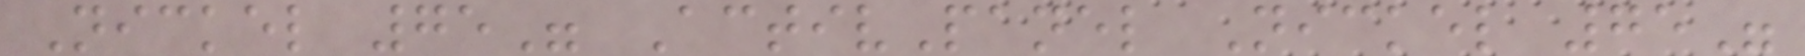Nickel 75" ActivPanel Nickel 75"
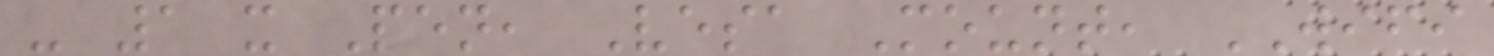- 1 x Pen, Vesa Mount, WIFI
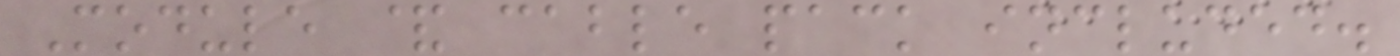Module & cable pack included.
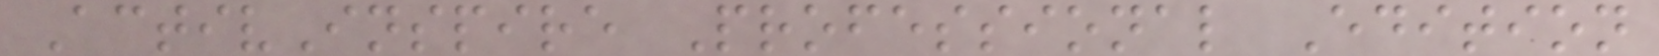ActivInspire Professional Edition
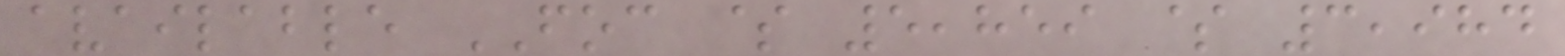available FOC $ 5,859 $ 3,984
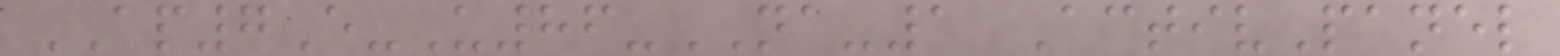AP7E-U86-NA-1 ActivPanel
